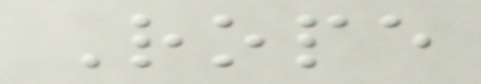Rope
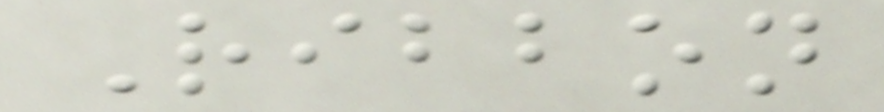Ribbon
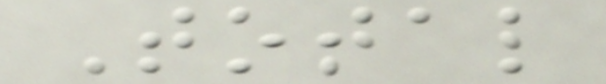Total
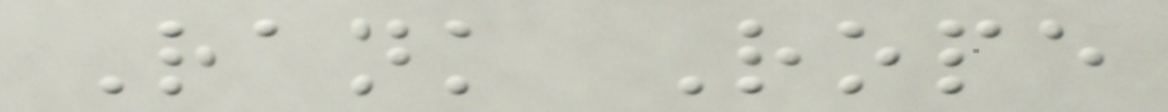Rank Rope
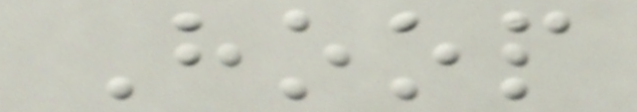Hoop
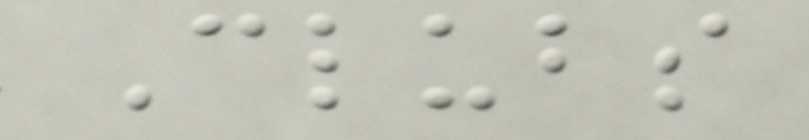Clubs
